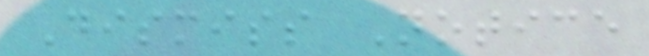Dismiss Notice
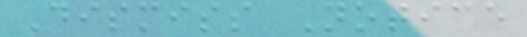Dismiss Notice
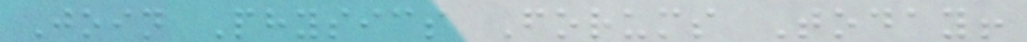Join Physics Forums Today!
